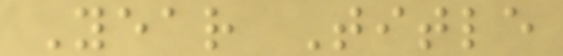Year Title
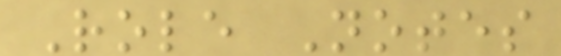Role Notes
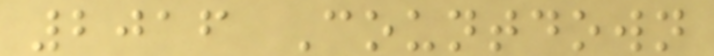2016 Countdown
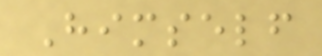Himself
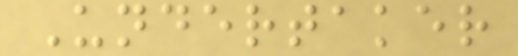Undertaker
